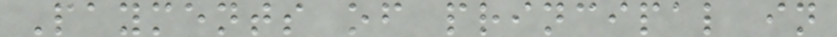Payments of principal in
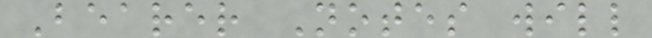Bearer Notes will
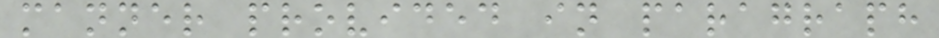manner provided in paragraph
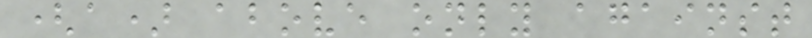(a) above only against
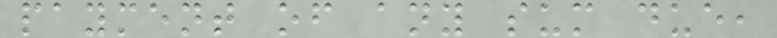payment of any sum due,
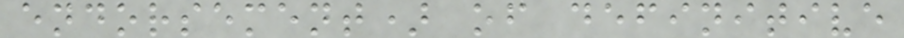endorsement) of definitive
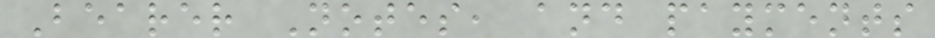Bearer Notes, and payments
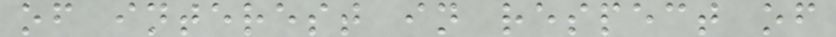of interest in respect of
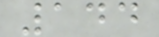144
